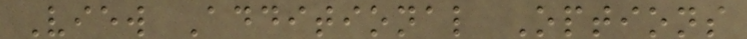View Additional Options
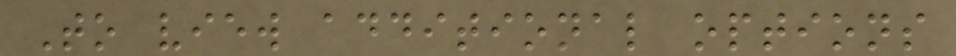To view additional options
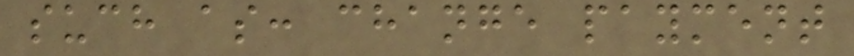such as: change payment
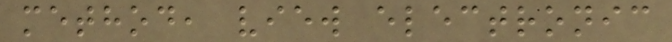method, view electronic
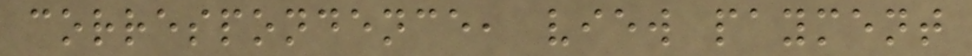correspondence, view payment
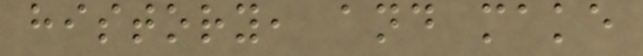history, and make
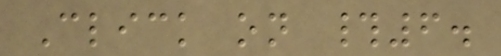Click on #6.
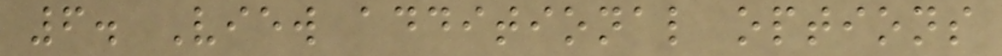6. View additional options
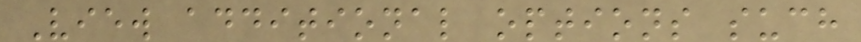View additional options such
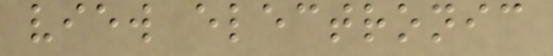view electronic
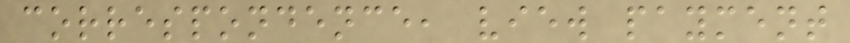correspondence, view payment
